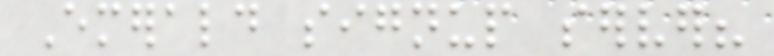Emerald signup server?
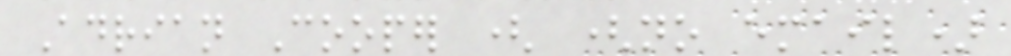Adrian Cooper ( (no email)
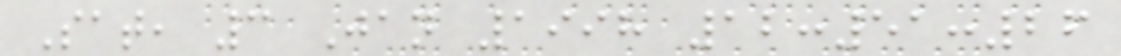Sat, 3 Jan 1998 12:51:26
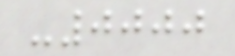-0000
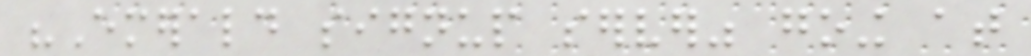"Emerald signup server" going at
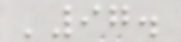'97.
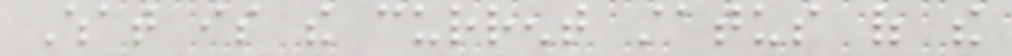What is the current status of the
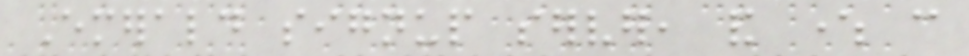Emerald signup server, and where can
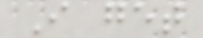I get
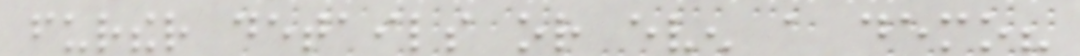further details or even a demo?
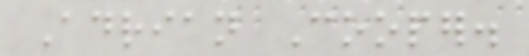Adrian Cooper.
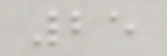25
